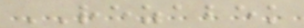REZABEK
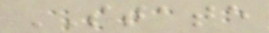STATE
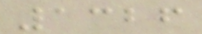1326
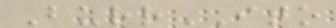BurrITO
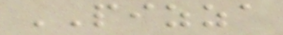PIZZA
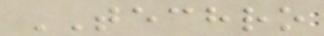TECHRO
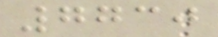7730
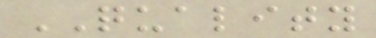QUALITY
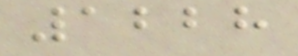1228
